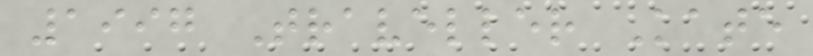1997 Traveller Kate
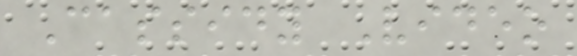Cassidy Video
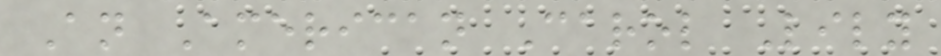An American Carol Lily
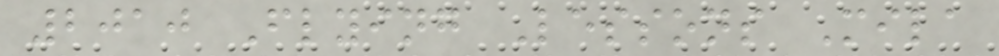2010 Flying Lessons Mila
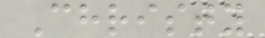Christy
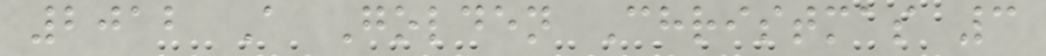2012 A Golden Christmas 3
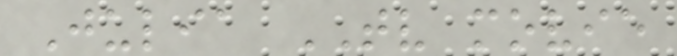Julia TV movie
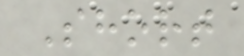Short
